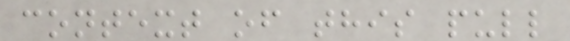context of this pull
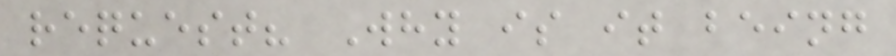request? Why is it being
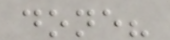done?
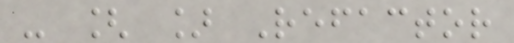- [ ] Refactor
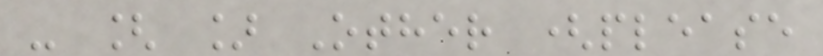- [ ] Other (please
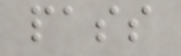pass
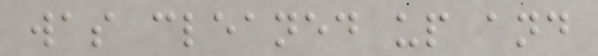was cleaned up and
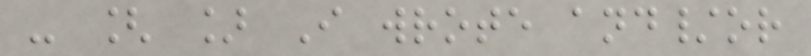- [ ] I wrote and/or
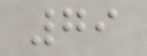79
